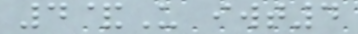4&U iwt4
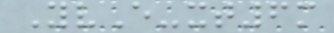YvE-xt6m
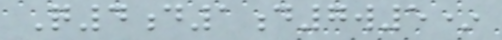Q4d1d7w5*
